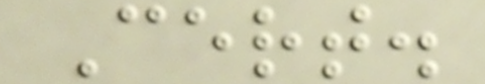Cert.
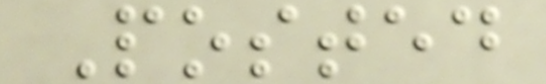Posted
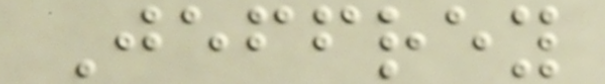Jeffrey
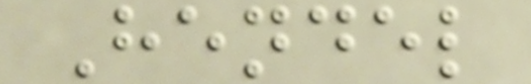Hendel
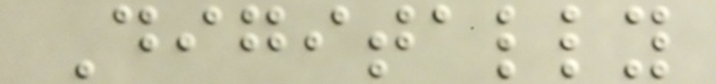Digitally
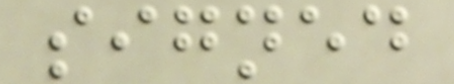signed
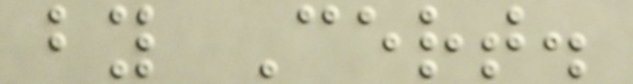by Cert.
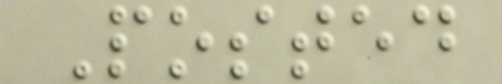Posted
